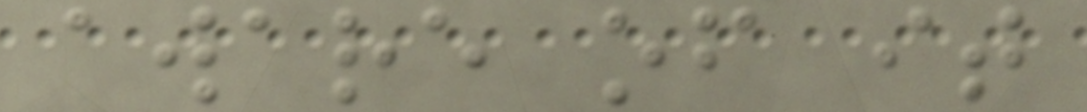aware of it
